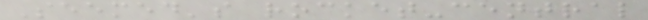Seemed's rocket-central
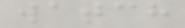watch
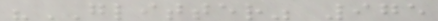"GLITTER" 975
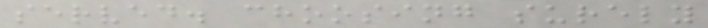served. choosing surely
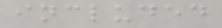included
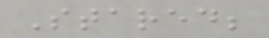Stared;
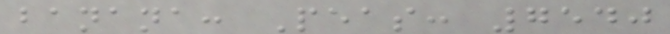banana: Peas: 7540
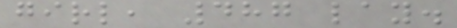girl, 487 lay.
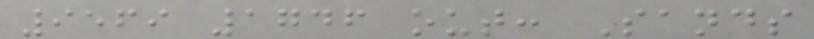9569 1746 out: Sands
